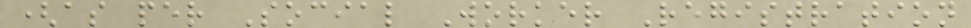(as per Social Worker Registration
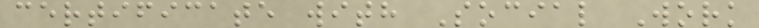certificate with Social Work
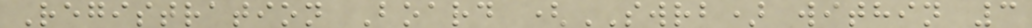Registration Board (SWRB) within 3
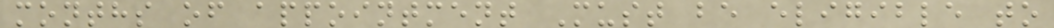months of appointment Must be eligible to
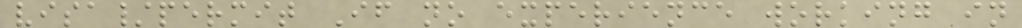visa/permit If no experience working in
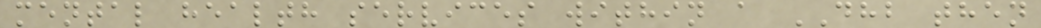mental health services within a DHB then
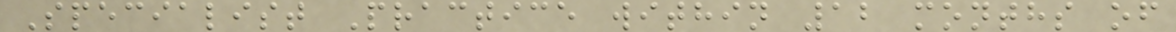Specialist Practice within 12 months of
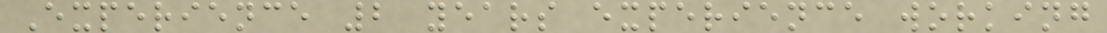Experience 2 years experience working
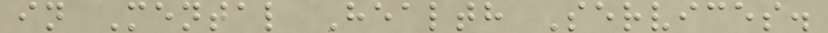in Mental Health Services.
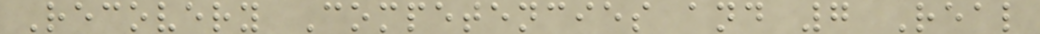Recovery Competencies and 7 Real
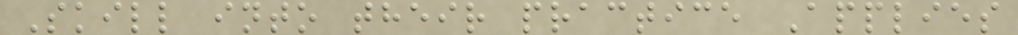Skill into their practice Applies
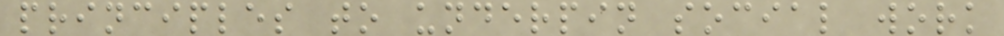principles to underpin social work
